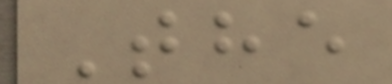The
